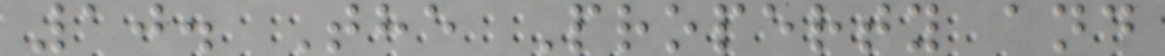10. The Property and
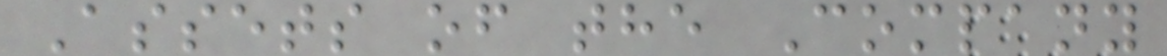Assets of the Company
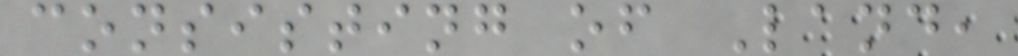consisting of Land,
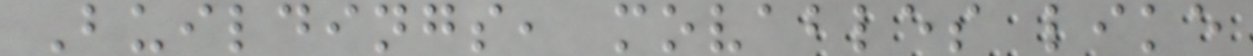Buildings, movables like
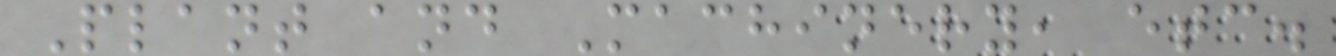Plant and Machinery, etc.
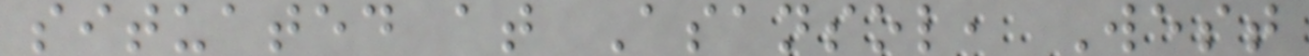situated at Asansol, West
